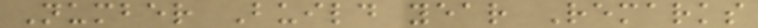Number Build year Remarks
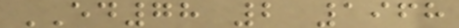ED78 2 1968
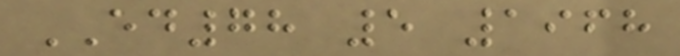ED78 5 1968
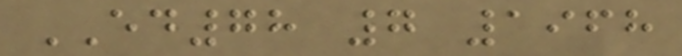ED78 7 1968
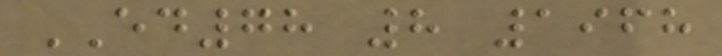ED78 8 1968
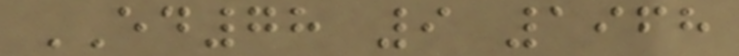ED78 9 1968
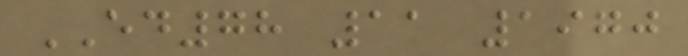ED78 11 1970
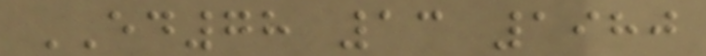ED78 13 1980
